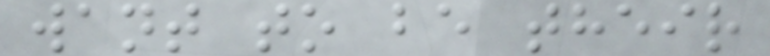want to be their
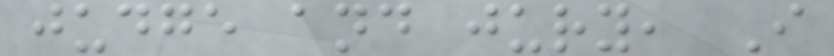judge and jury, I
